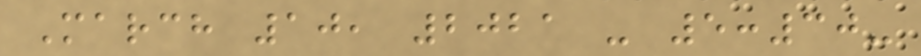March 10, 2021 - 5:30-
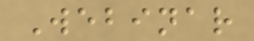Webinar
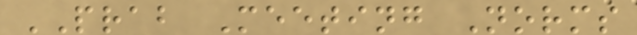PRAB Meeting Norms
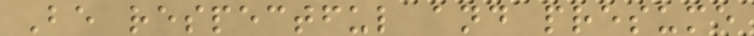Be respectful and presume
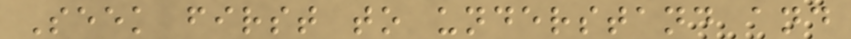Seek first to understand and
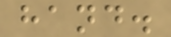hand.
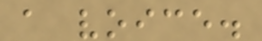a voice.
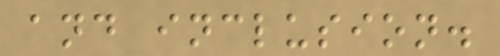and inclusion.
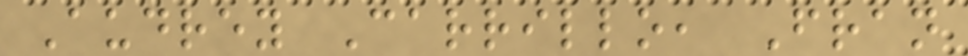Audrey Carrillo, Fran
